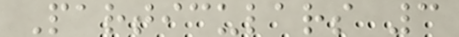Particulars 3
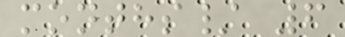months/ 6
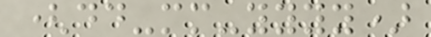(dd-mm-yyyy)
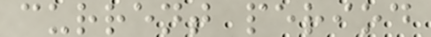current period
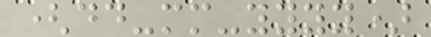(dd-mm-yyyy)
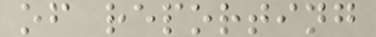of reporting
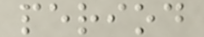period
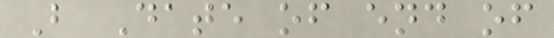B Date of end of
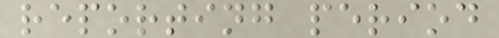reporting period
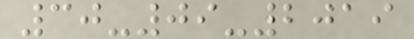30-09-2019
